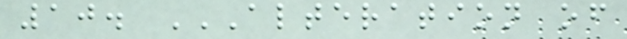10. ALTERATION OF
